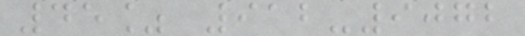45% 912-9072
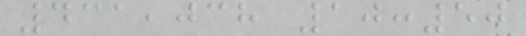431,038 10:50
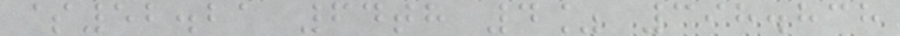$52.21 64th 4% 398.838
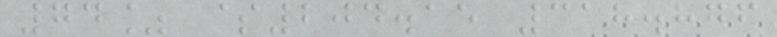74% $204.15 318.876
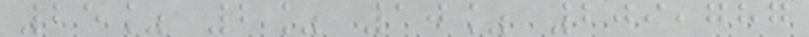25% 2% 10% 209,787
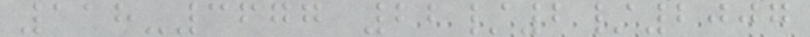118-3677 22/2/2007
